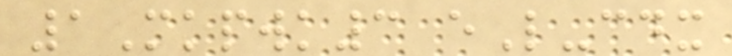1Mkpwk3 eL-cdx
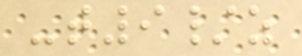-t9/z
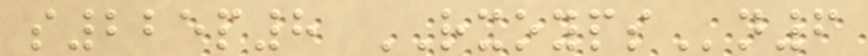s225p8 RXOYPSn6
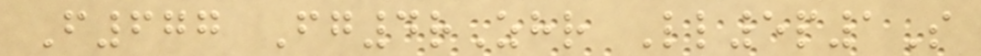F677 Fg4rZhr Ll5p1S
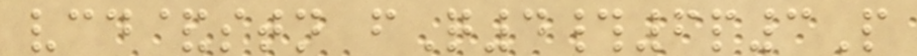vcd&stn fQ4#6p3P
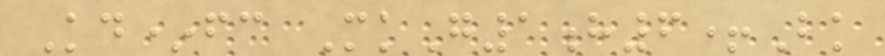Kd*fc MkG1h6+Bk
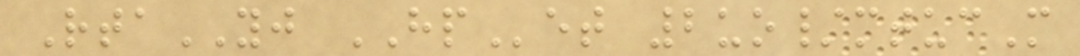RtaYJ HPet 2uo/mtucM
